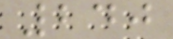240
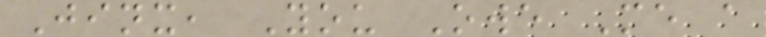Jinx, You Owe Me a
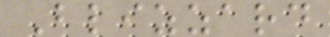Blizzard
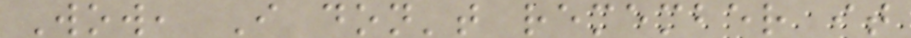Wow, I don't remember it
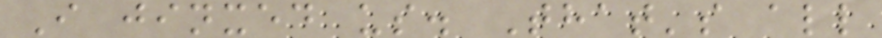I jinxed us. That's all
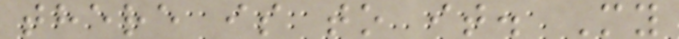there is to it. My
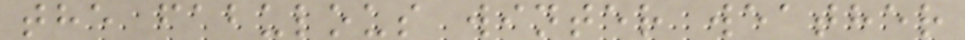the fabulous winter weather
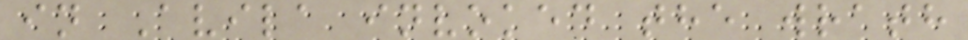in Avila invoked the wrath
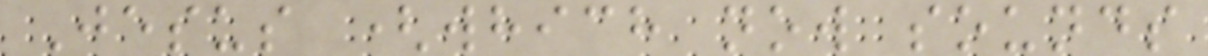Jesus (which now sounds
